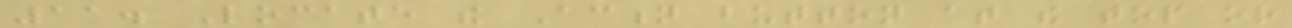11. Locate the Action button at the top or
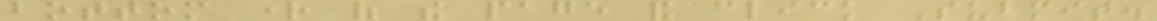bottom right of the page and click Submit.
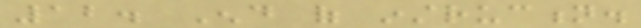12. End of instruction.
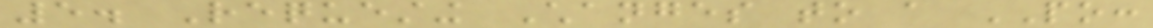5. Requesting Changes to a PO:
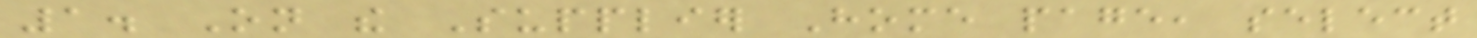1. On the Supplier Home page, select
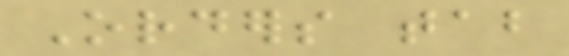Orders tab
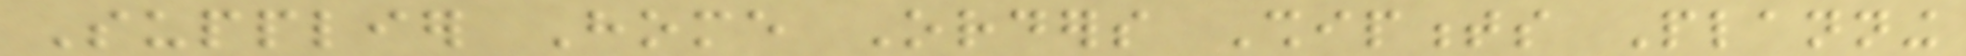Supplier Home Orders Shipments Planning
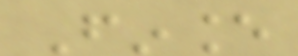Finance
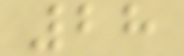28
